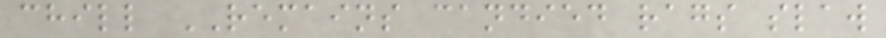chill REMAINS candied rags slaw
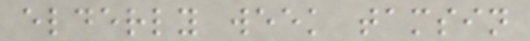elderly week tamsin
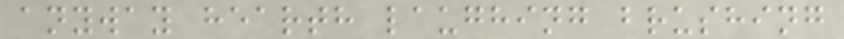anyway hearth laughing brushing
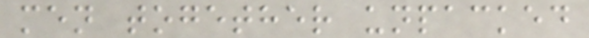men together unpacked
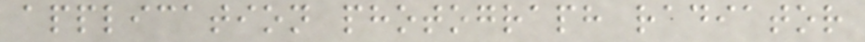application photograph radiator
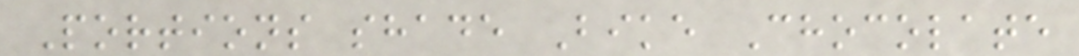Portions shade Bike Chocolate
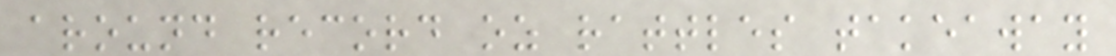around record oz rattles takeaway
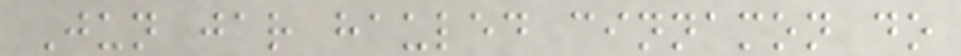Jun jar hauled cinnamon do
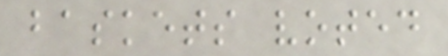baskets voted
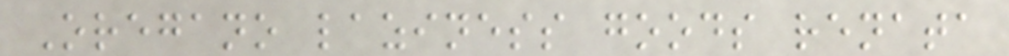Oregano laziness goods renata
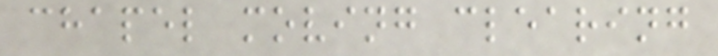chapel moving clearing
